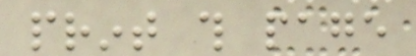print this page
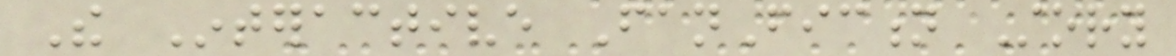The Interactive FanFiction Story
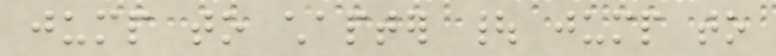jump to chapter | jump to
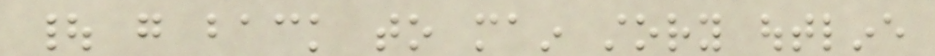| go back to main story outline
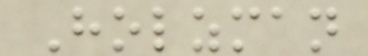Holzman
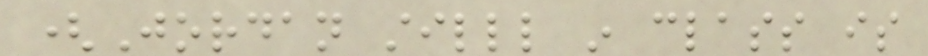(Jordan stilll in class is
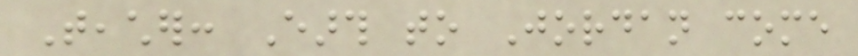Teacher: Earth to Jordan come
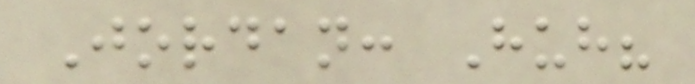Jordan: Huh?
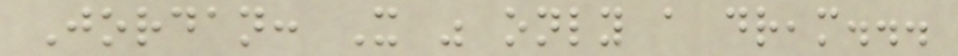Jordan: It was only a dream...
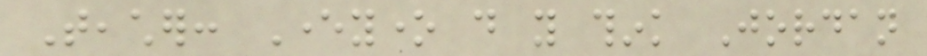Teacher: Everyone do you think Jordan
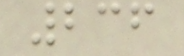236
